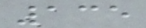135
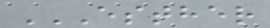ESTHER
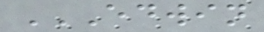EDWIN
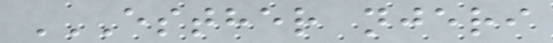ESTHER NJERI
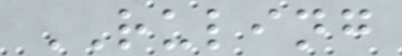RULING
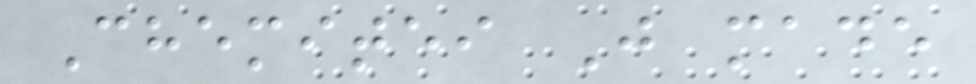Chemitei J made
